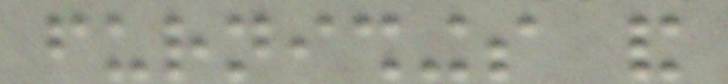furnishings and
